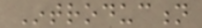Introduction
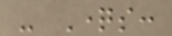- Questions:
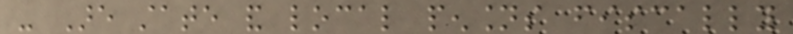- Are state and local pensions fiscally
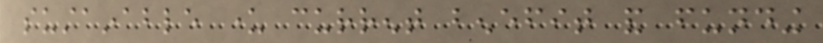sustainable under current benefit and funding
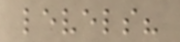levels?
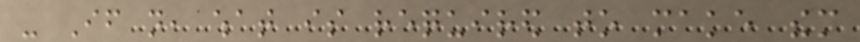- If not, what is required to make them
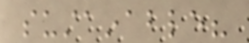sustainable?
